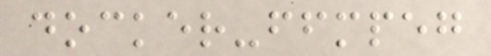docker-ffmpeg
